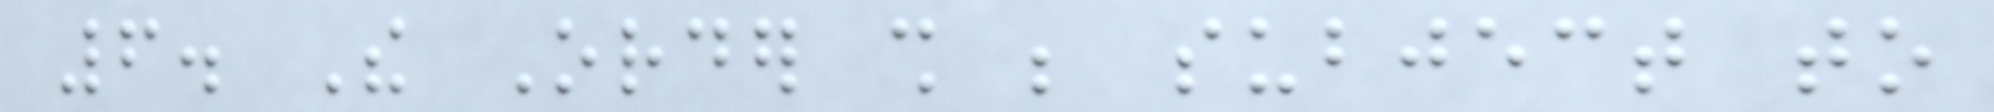6. The Order shall be subject to
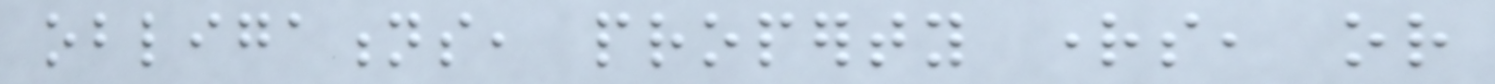obligations, property rights, or
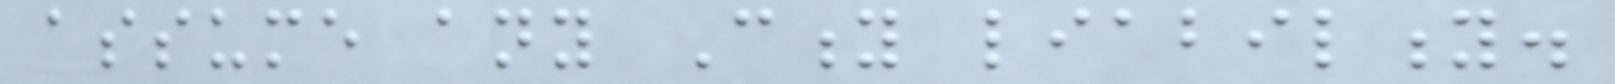assume any City liability.
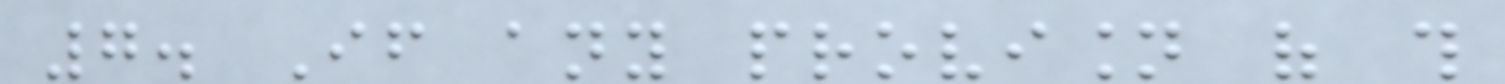7. If any provision of this
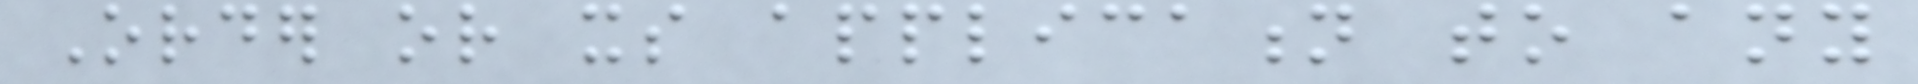Order or its application to any
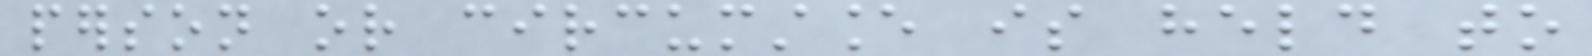person or circumstance is held to
